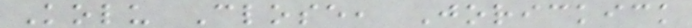Kolu Close, Jorickick
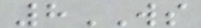8WS
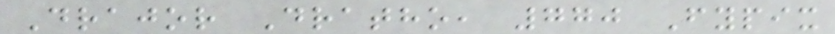Drajor Dratho, 770 Fypix
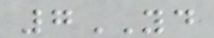7YD
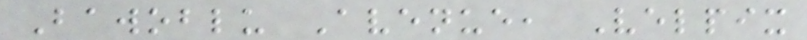Bawoblu Avenue, Velpix
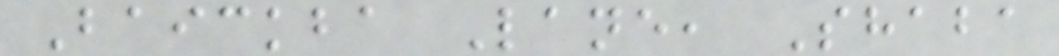Baickba Lane, Shaba
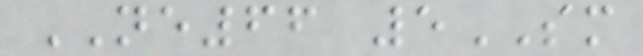NE66 5SM
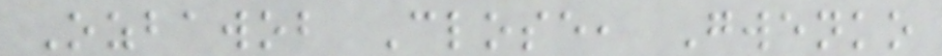Ozbawob Close, Gwenko
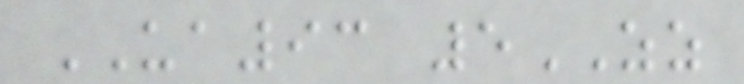UA93 5ZZ
